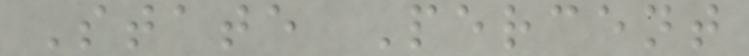State Percent
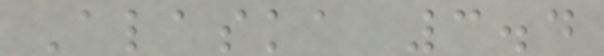Alaska 3.4
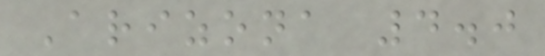Arizona 4.0
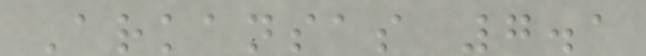Arkansas 7.1
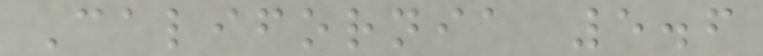California 5.6
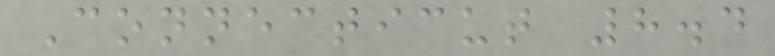Connecticut 8.4
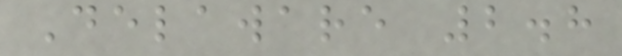Delaware 2.8
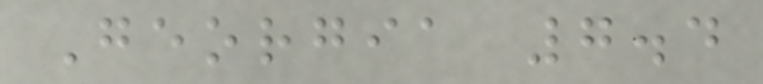Georgia 7.4
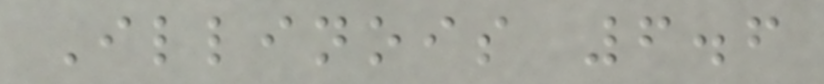Illinois 6.6
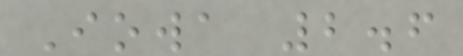Iowa 2.6
